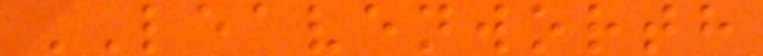LEAVENWORTH
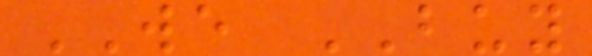WE BUY
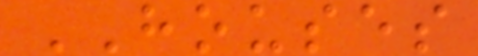HOUSES
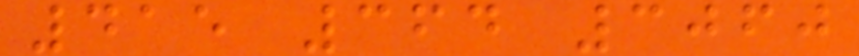415 364 3060
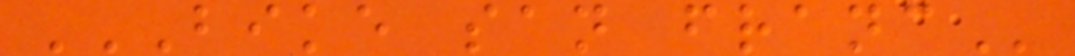BIKE SAN FRANC
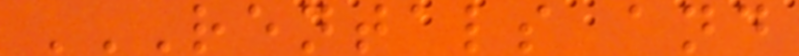RENTALS AND
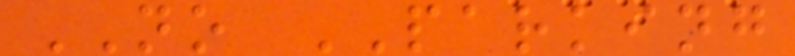NO PARKING
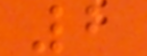2
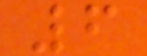6
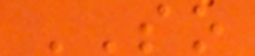SO
